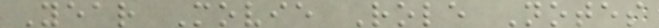Year Movie Role Notes
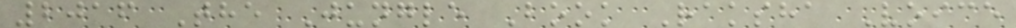2016 The Jungle Book Raksha Voice
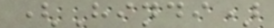(Hindi)
